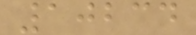10234
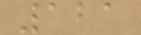121
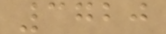3720
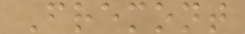Fremont
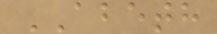ABETH
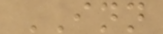INN
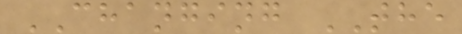CHANGING THE
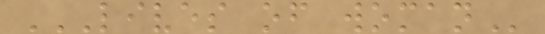LIVES OF WOMAN
